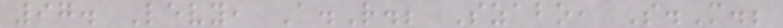97. Levy, A.R.; Szabo, S.M.;
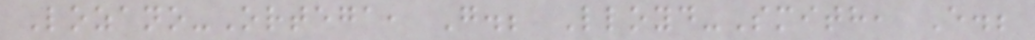Lozano-Ortega, G.; Lloyd-Smith, E.;
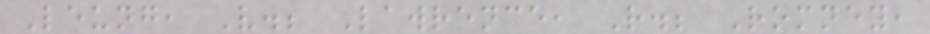Leung, V.; Lawrence, R.; Romney,
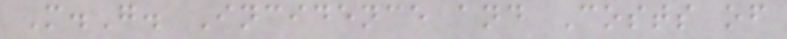M.G. Incidence and Costs of
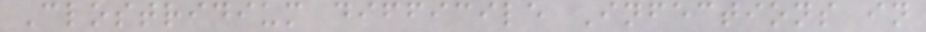Clostridium difficile Infections in
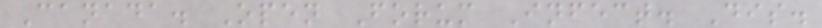Canada. Open Forum Infect. Dis.
